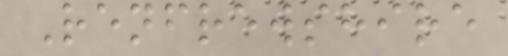Renfrewshire
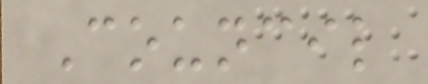Council
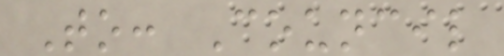To: Council
